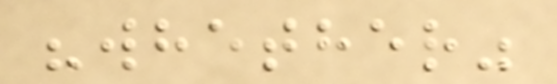"whether"
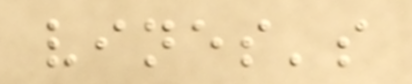vines's
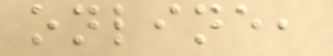online,
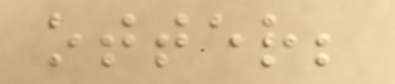otter;
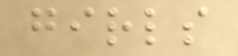girls
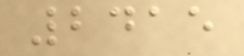2415
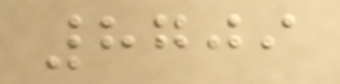8709
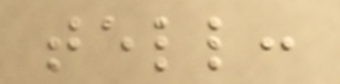tell:
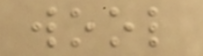wool
